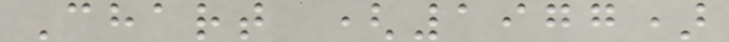Chart (1977)
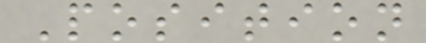Position
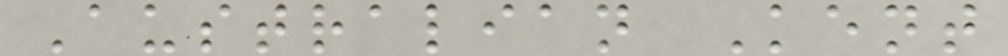Australian Kent
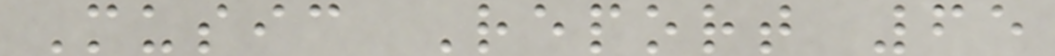Music Report 65
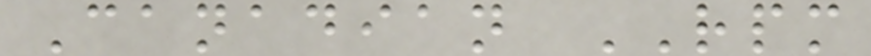Canadian RPM
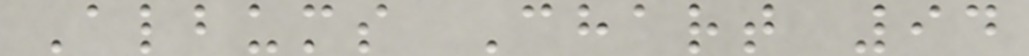Albums Chart 94
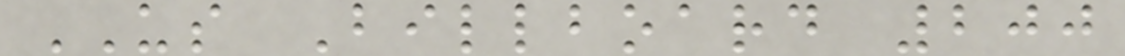US Billboard 200
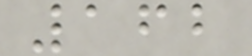162
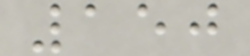150
